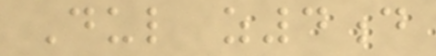Dul z4d
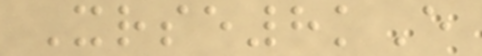Xrse8kE
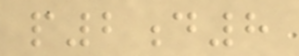p2d8
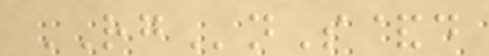RGnS&d
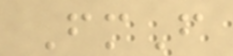FmF
